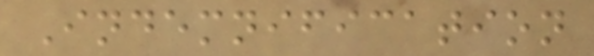Indemnification
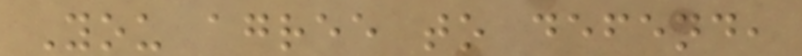You agree to defend,
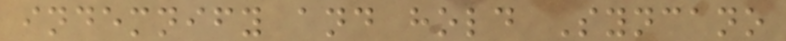indemnify and hold Syncano
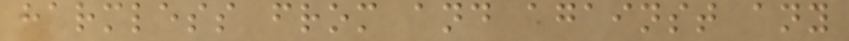harmless from and against any
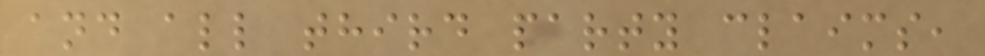and all third party claims,
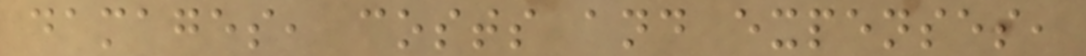damages, costs and expenses,
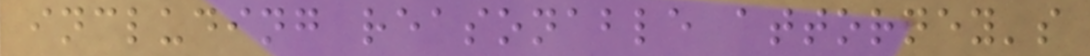including reasonable attorney's
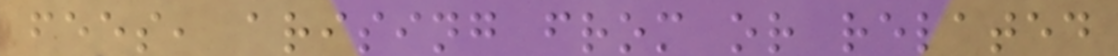fees, arising from or related
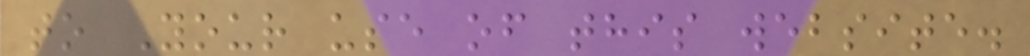to Your use of this website.
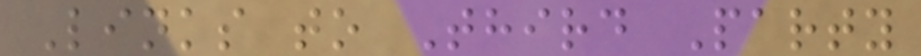Links to Third Party
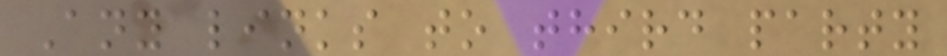Any links to third party
